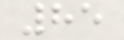85
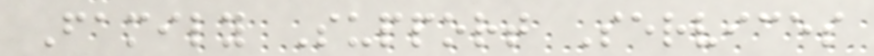Family Support Services
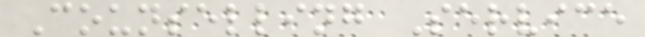Counselling Service
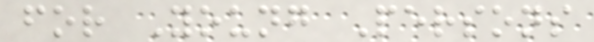for Young Persons
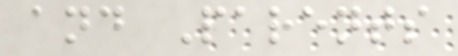and Parents
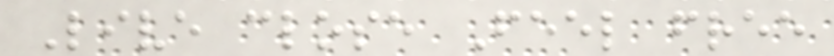Live close Feel free
